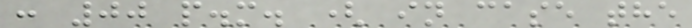: 00 p.m. ( in case the
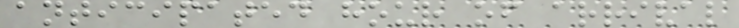anticipated hour of arrival
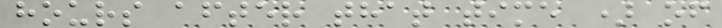hours after that time ) of
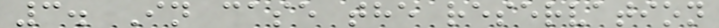3. In case the reservation
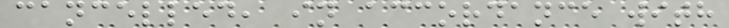cancelled, in accordance with
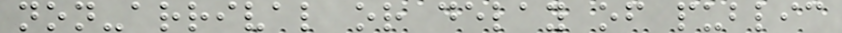non-arrival or delay of public
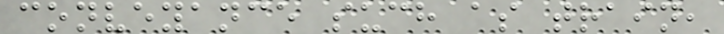conveyance such as train,
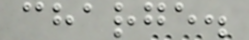charge.
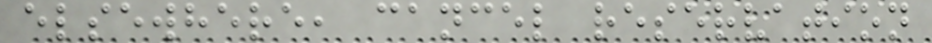elsewhere, cancel reservation
